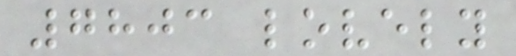7803 lovely
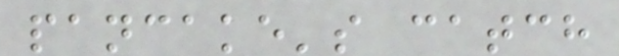pancake's catch
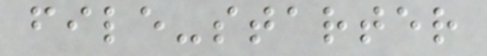file-starter
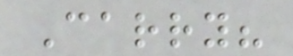Carry?
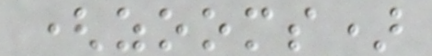(zooms)
